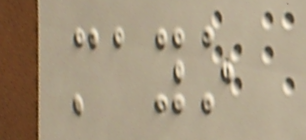mayo
